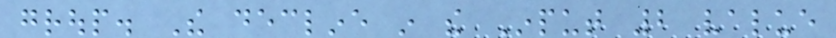group. The decline in the Input 2 value
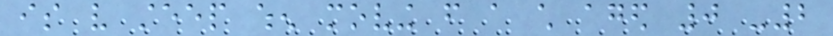is very steep when moving from a child aged 0 -2
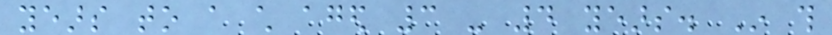years to a child aged 3 - 4 years. In this
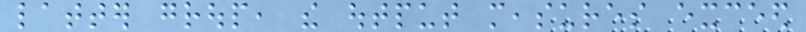latter group, the output measures exceed
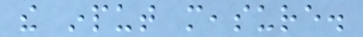the input measure.
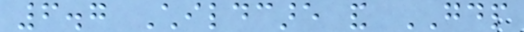6.7 Childcare and GDP
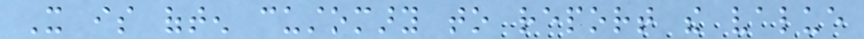It is often customary to report the value
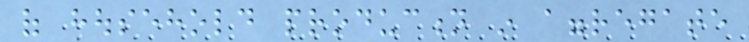of household production in aggregate
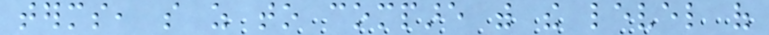terms, so as to compare with the level of
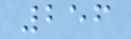256
